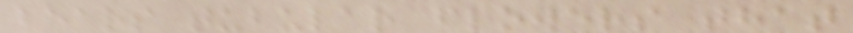bears tubular flowers that
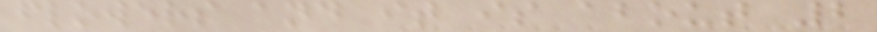flowers and it is about 2
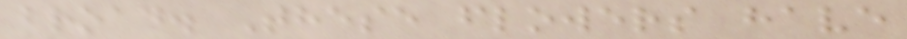broad. These flowers have
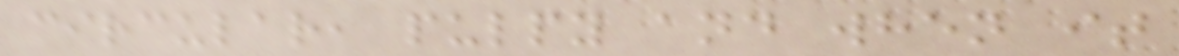circular, pulpy and when it
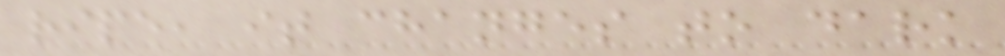ripe, it changes to dark
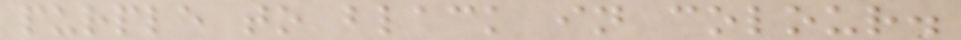purple to black in colour.
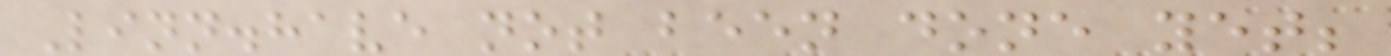Linn.have not been done yet;
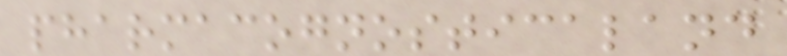pharmacognosticaland
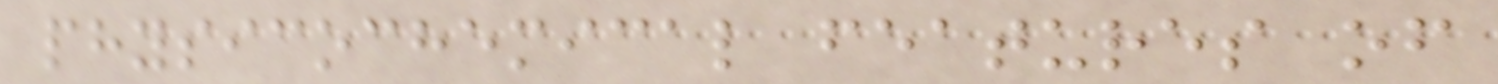physicochemical features of
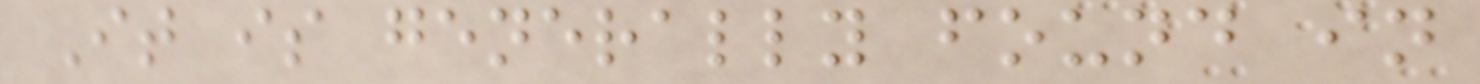It is generally found in
